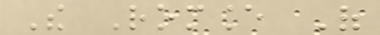The Romance Of
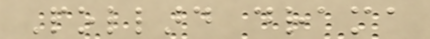Pollard drama
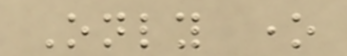Only one
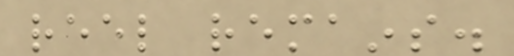reel remains.
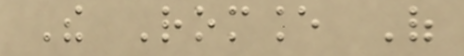The Romance Of
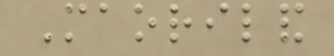Maoriland
